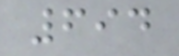694
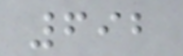692
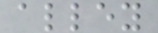alley
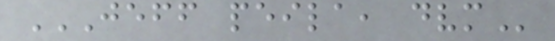JEFF PEILA, DVM
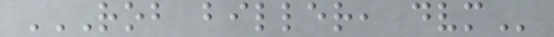ROB BILLER, DVM
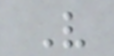V
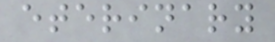eterinary
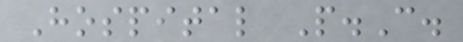Hospital P.C.
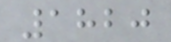1820
